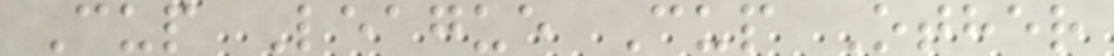Cup League Cup Other
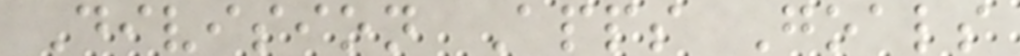Division Apps Goals
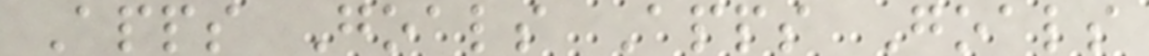Apps Goals Apps Goals
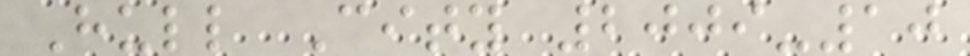Hull City 2009-10
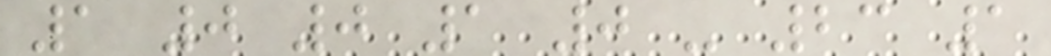1 0 0 1 0 - 23 1
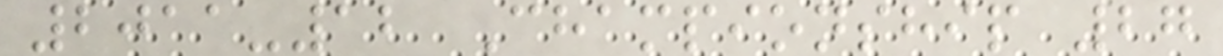2011-12 Championship 27
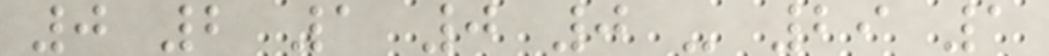0 2 1 0 0 - 29 1
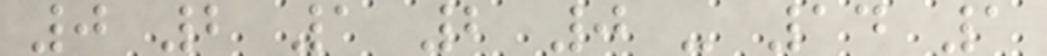0 2 1 2 0 - 14 1
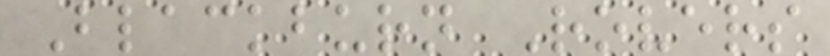Blackburn Rovers
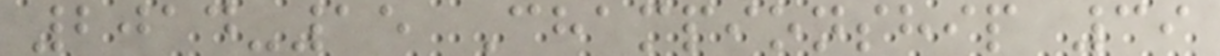2014-15 Championship 39
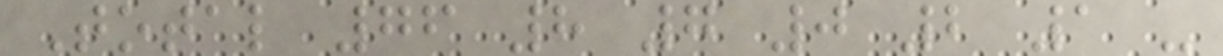Total 76 8 7 0 2 1 -
